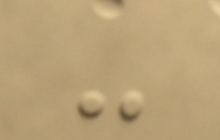-
